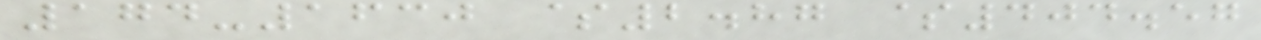174-1630 $2.87 $404.57
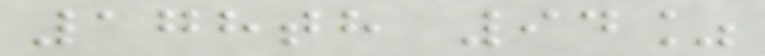178th 94%
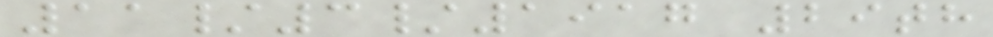11/3/1917 29th
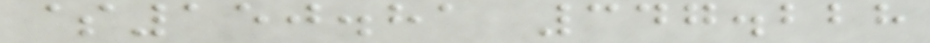$150.81 347.228
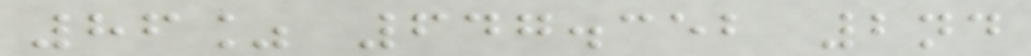86% 647.352 2nd
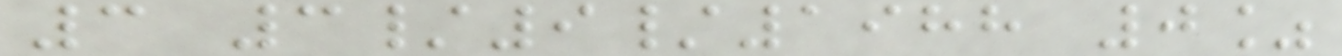3 3/9/1988 0%
